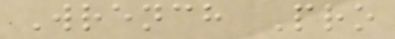Wrench Pro
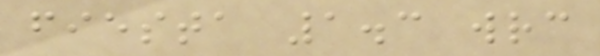fiesta 1.3 wrc
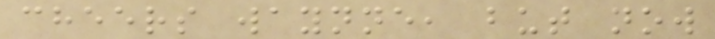cheers waynne, but now
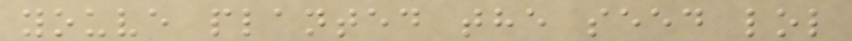youve planted the seed lol
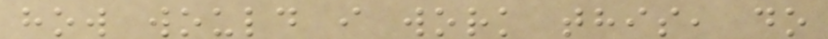how would i work this, do
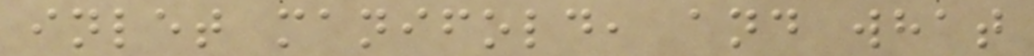inlet manifold, and what
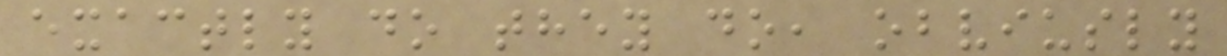exactly do they do, obviusly
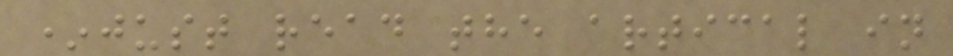*just read the artical in
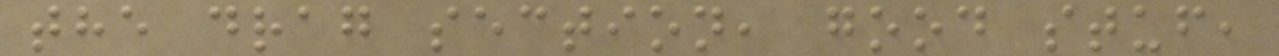the drag section, good stuf,
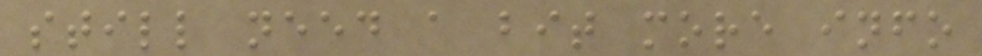still need a bit more info
